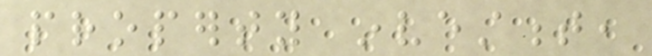property investment,
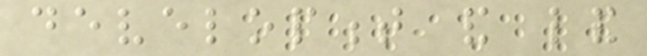development and land
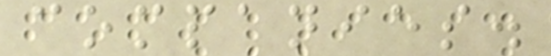companies.
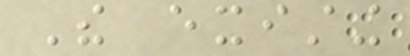The existing
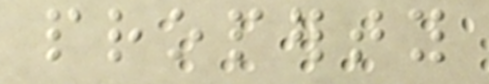property
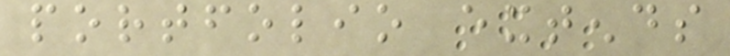portfolio extends
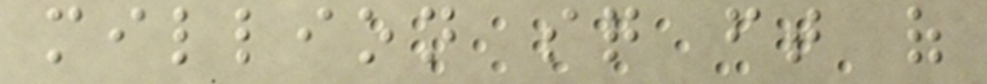million sq ft of
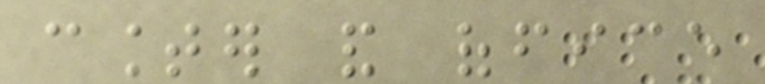counter and office
